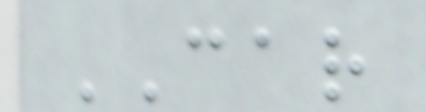CAR
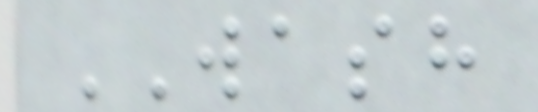WASH
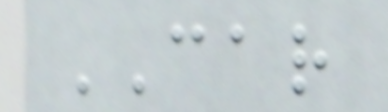CAR
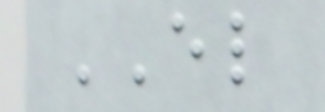EL
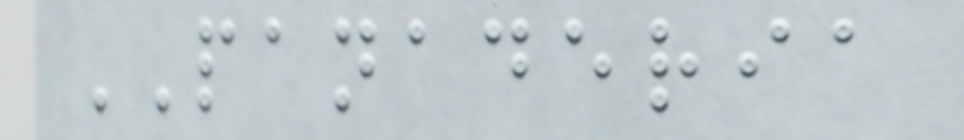PANADERIA
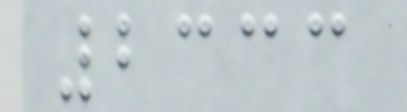2333
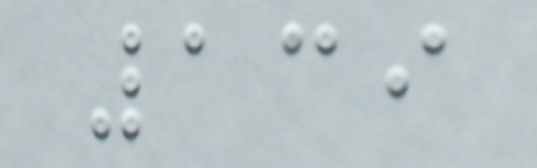139
